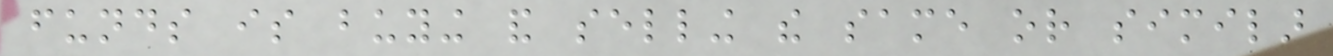funds is buying and selling the same or similar
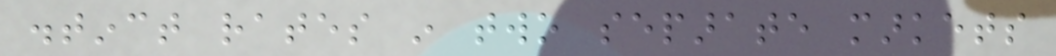distinct rates in two separate markets
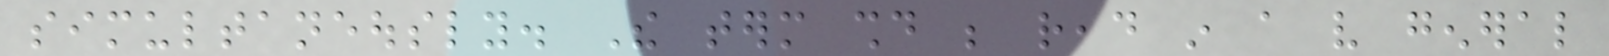simultaneously. The term should be read in a very general
